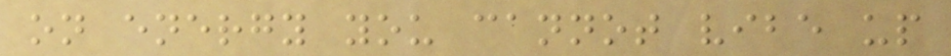on energy you cannot vibe up
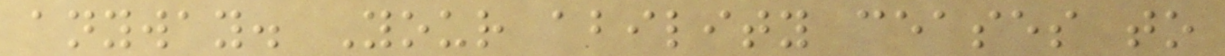anyway. Your ability ceases to
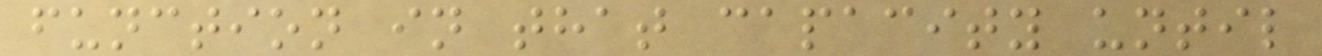function in that capacity until
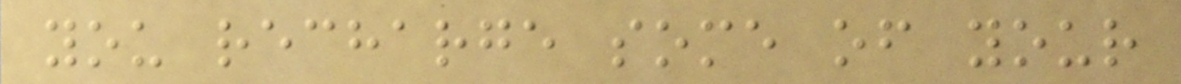you recharge some of your
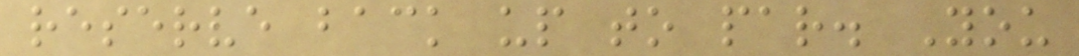reserve back up to par. You
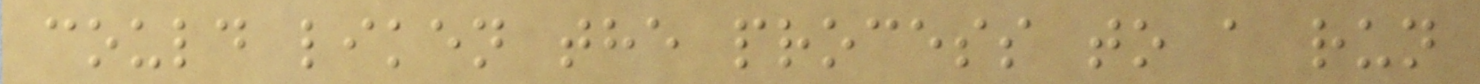could liken the process to a run
